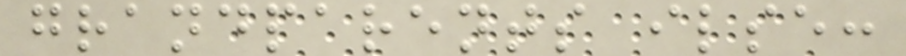grandparents ilse:
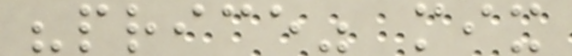"price" mix
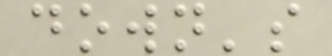down's
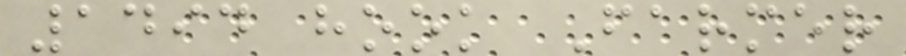1494 hook Farmer
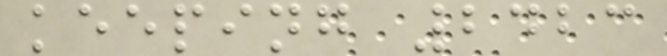keeping 2423
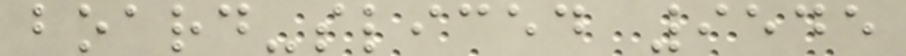board-sliced 9545
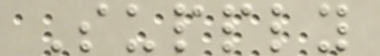Supply
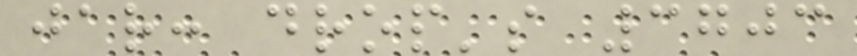jar: drop's 3703
